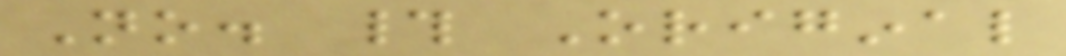No. # Original
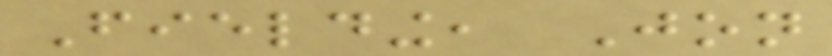Fielding, Jon
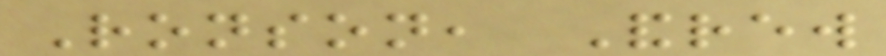Ronson, Andrew
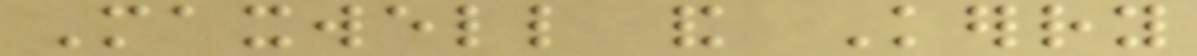Maxwell and Kerry
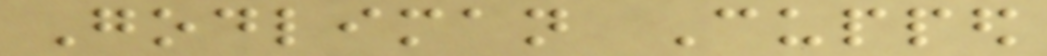Godliman Cupped
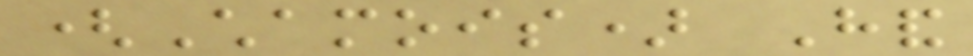(Chamois) Hand
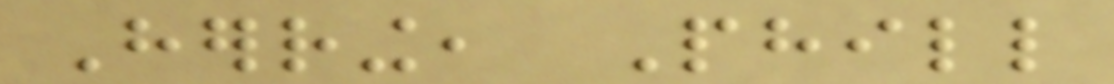Herring, Phill
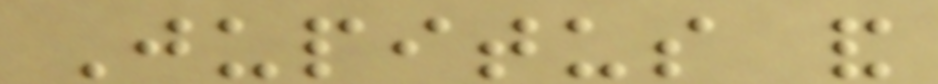Jupitus and
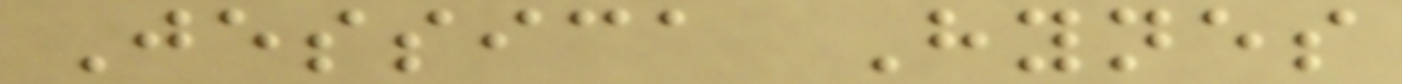Jessica Hynes
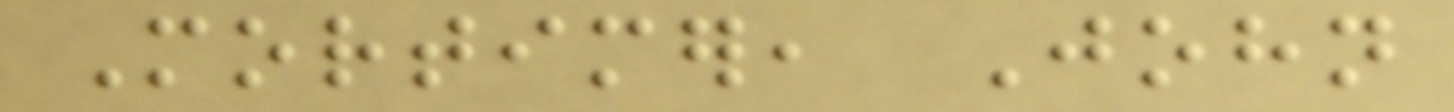Mortimer, John
